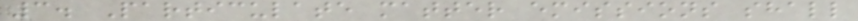3. Particulate matter emissions shall
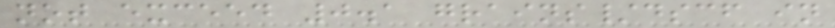not exceed 0.1 grains/dscf in
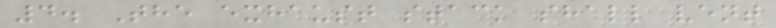4. The exhaust stack shall vent
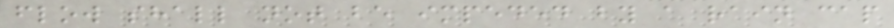flow shall not be impeded by a rain cap
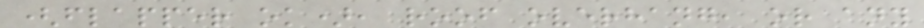(flapper ok), roof overhang, or any
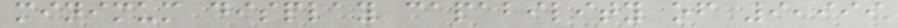minimum display capability of 9,999
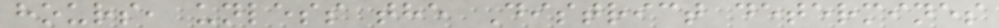hours, unless the District determines
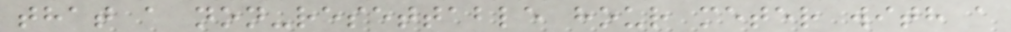that a non-resettable hour meter with a
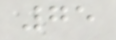75
